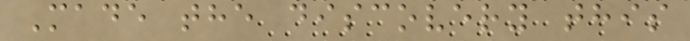Made the discovery this
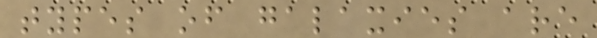types of galaxies are
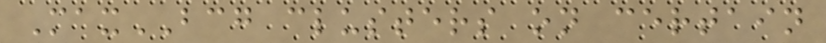MaxBCG clusters on certain
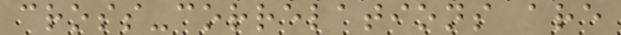cross-correlations are
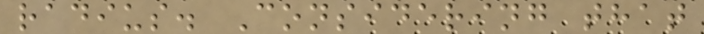radius. Considering that
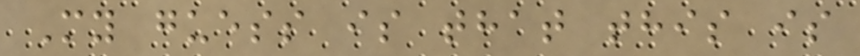My guess is that this is
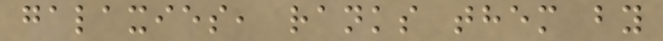galaxies, ranks them by
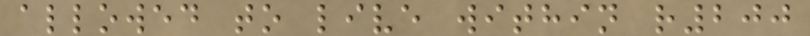allowed to live within r200
